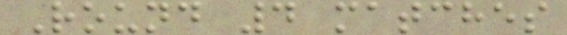Round 4 matches
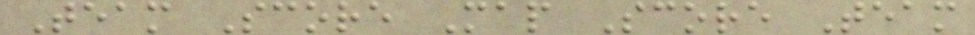Team Score Map Score Team
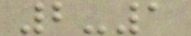2-1
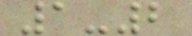1-2
